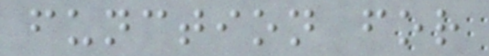function for
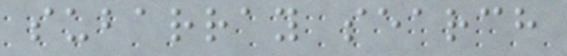subarray search
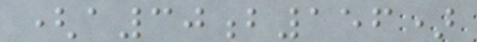(a30b156)
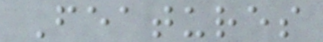Features
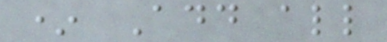* Add all
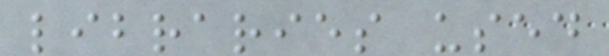libraries used
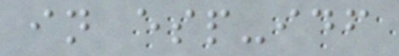in esp-idf
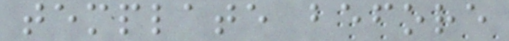template before
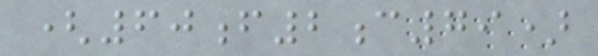(60f2c79)
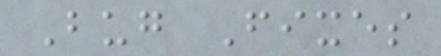Bug Fixes
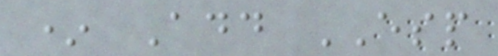* Add ESP
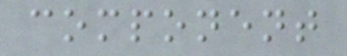component
